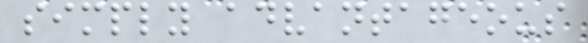simply advantageous
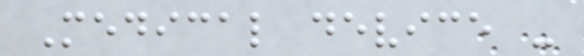Medical device -
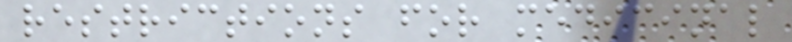restrictions for medicinal
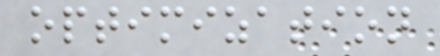optimization
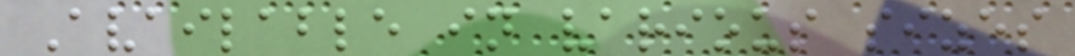Available in various sizes
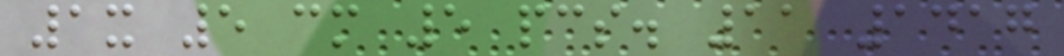1x 5 cm 5 pcs. 11 1417
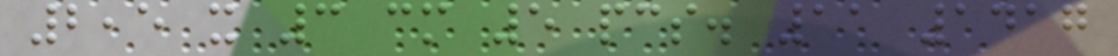2,5 x 3 cm 5 pcs. 11 1417
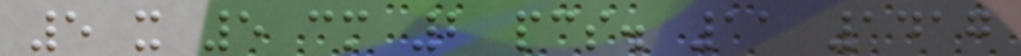5 x 5 cm 2 pcs. 11 1417
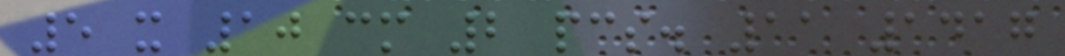5 x 10 cm 2 pcs. 11 1417
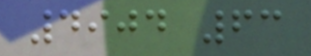4904 63
